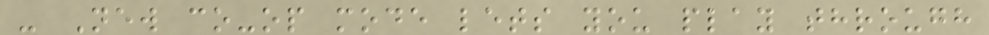- New co-op mode lets you play through
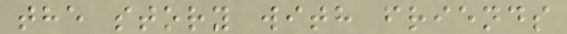the story with friends
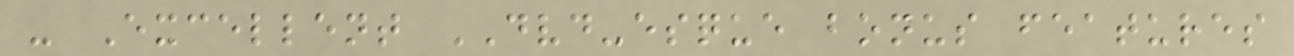- Excellent DVD-esque bonus features
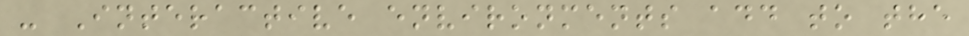- Interactive environments add to the
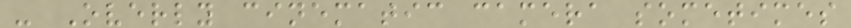- Overly cinematic camera sometimes
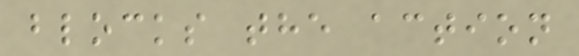blocks the action
